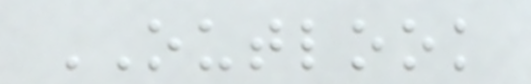OUTLOOK
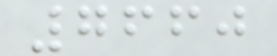7660
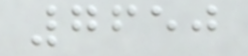7650
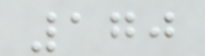170
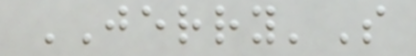JERRY'S
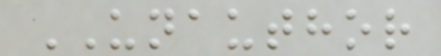UNAUTHOR
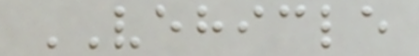VEHICLE
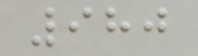980
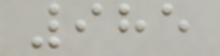985
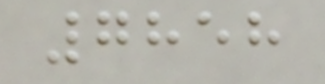7858
